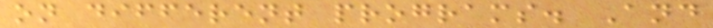on different programs. And
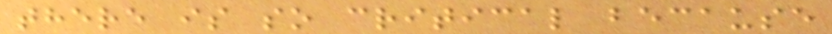there is so critical because
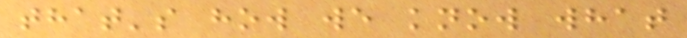that's how we know what
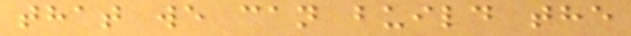that we can build the
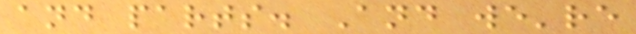and parts. And we're
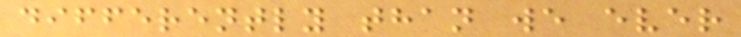differently than we ever
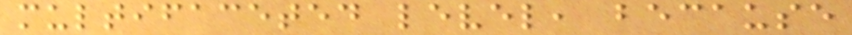multifaceted level, because
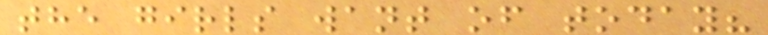the girls want of today?
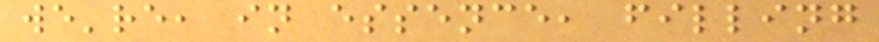we're, in essence, filling
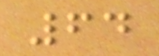64
